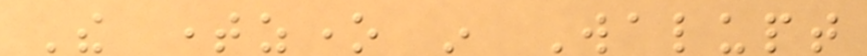The timezone in Walupt
